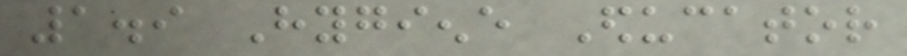1.9 Hygiene Educator
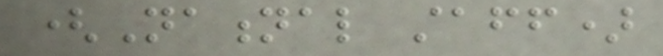(National staff)
